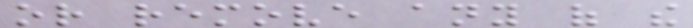or remove any of the
